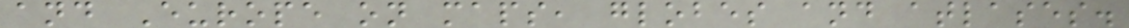and Europe on maps, globes and atlases.
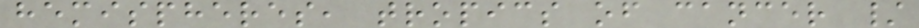hemispheres, tropics of cancer /
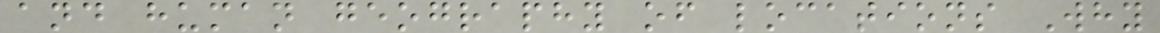and human geography of locations Why
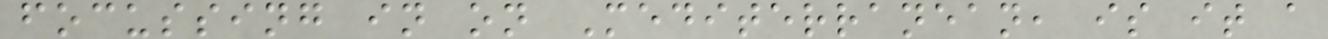focussing in on Mediterranean, is it a
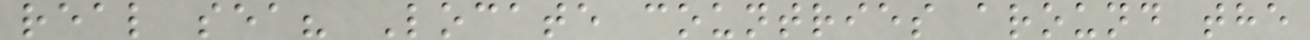real sea? Locate countries around the
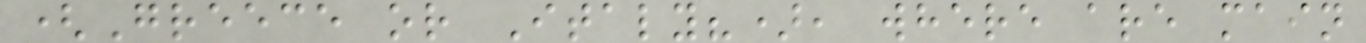(Greece or Italy?), where are main
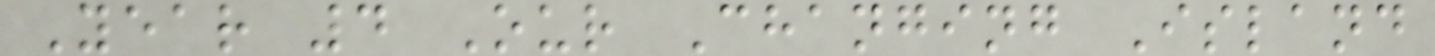Year 4 Our Changing Island
